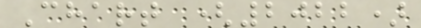Chart (2022)
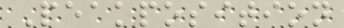Peakposition
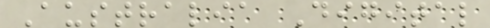Australia Digital
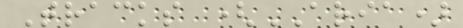Tracks (ARIA)
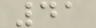41
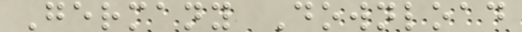Germany Download
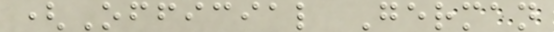(Official German
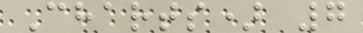Charts) 7
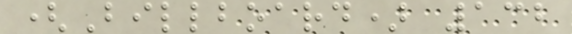(Billboard) 132
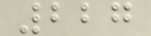227
